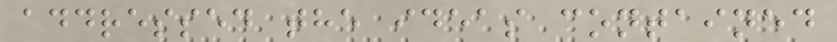addressed the ideas contained
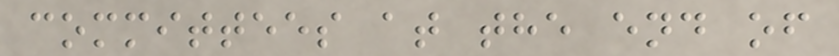committees at the end of
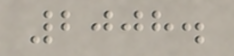2008.
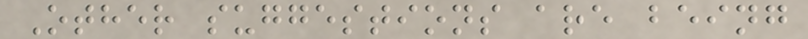Other suggestions are being
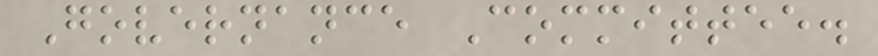Governance Committee.
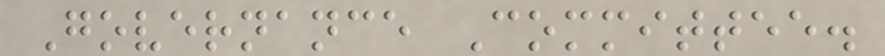Governance Committee.
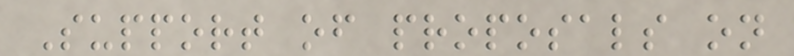Support of proposals on
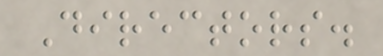Directors.
